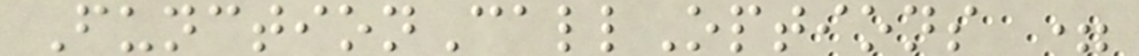FunctionCallOptions =
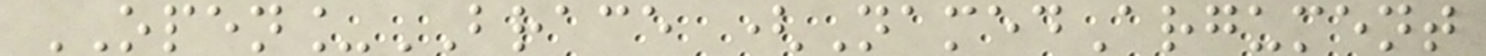OPEN_BRACE (NamedArgument
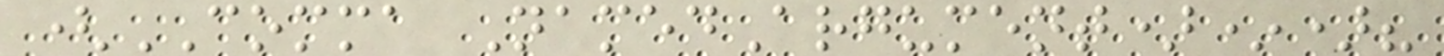(COMMA NamedArgument)*)?
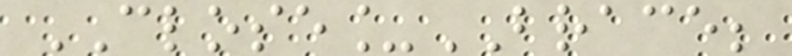CLOSE_BRACE;
